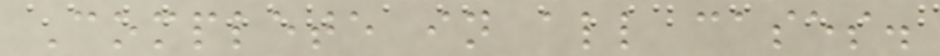Complete in all cases.
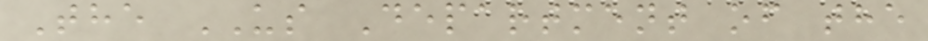The US Department of the
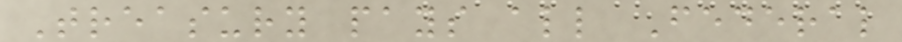Treasury pays all Federal
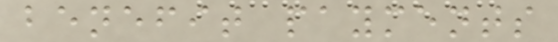benefit payments
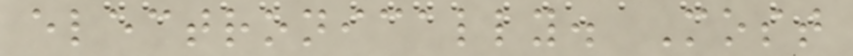electronically. Most
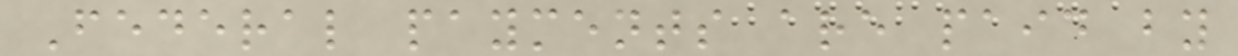Federal payments are paid by
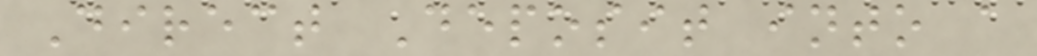Direct Deposit into a
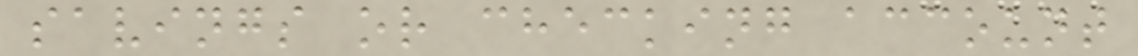savings or checking account
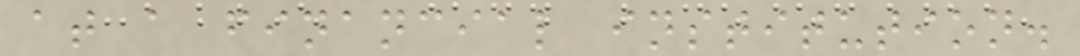at a financial institution.
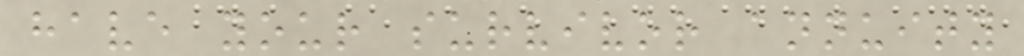have your survivor annuity
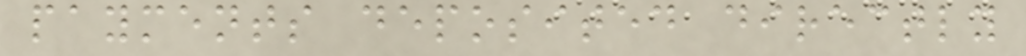payments deposited directly
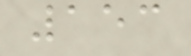153
